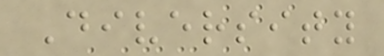Diversity
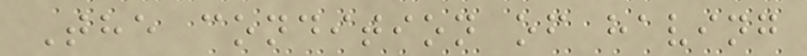The condition of having
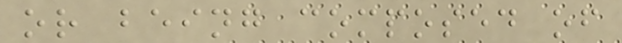or being composed of
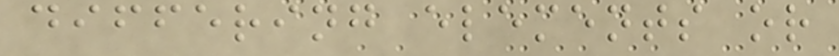differing elements or
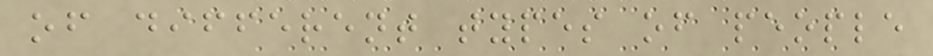of different types of people
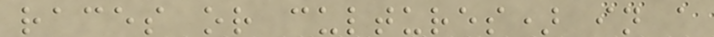races or cultures) in a
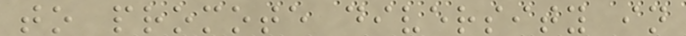to promote diversity in
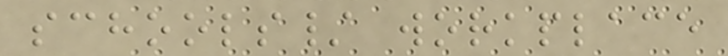schools/ workplace
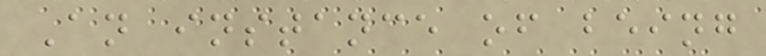An instance of being
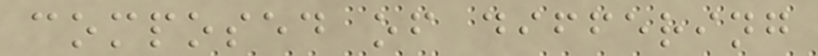composed of differing
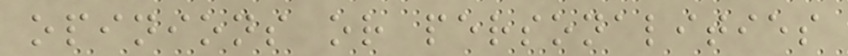opinions or personalities
